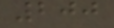200
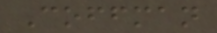Coffman
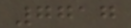7717
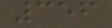356
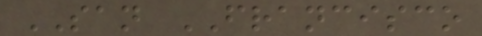SAN FRANCISCO
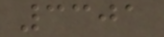3301
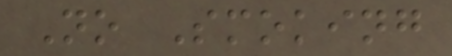No Smoking
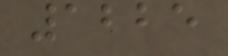1225
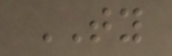TY
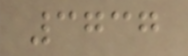3737
